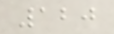120
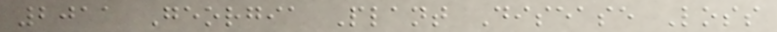2011 Georgia Plant Disease Loss
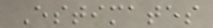Estimates
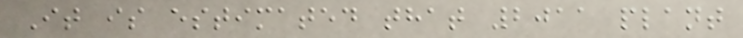It is estimated that 2011 plant
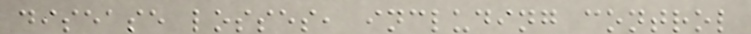disease losses, including control
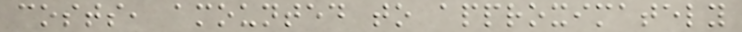costs, amounted to approximately
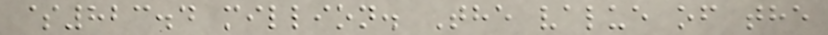$823.4 million. The value of the
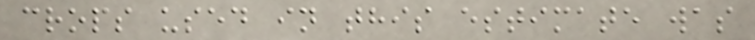crops used in this estimate was
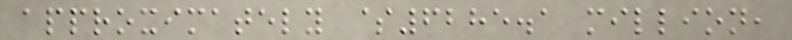approximately $6285.1 million,
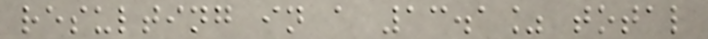resulting in a 13.1% total
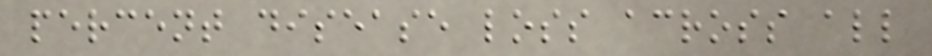percent disease loss across all
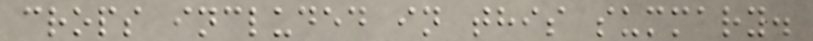crops included in this summary.
